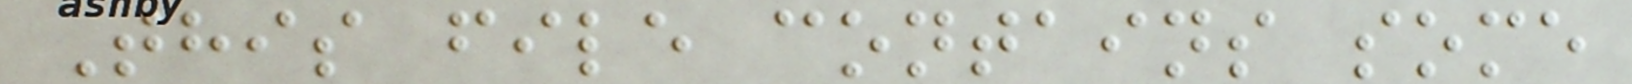This file contains some
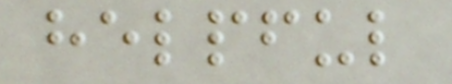helpful
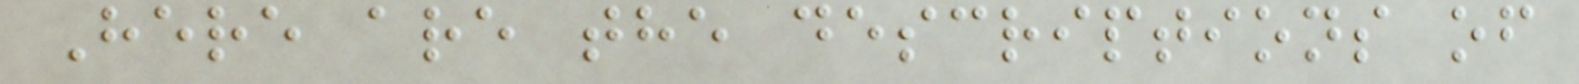Here are the descriptions of
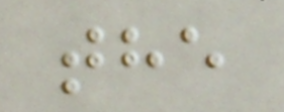the
